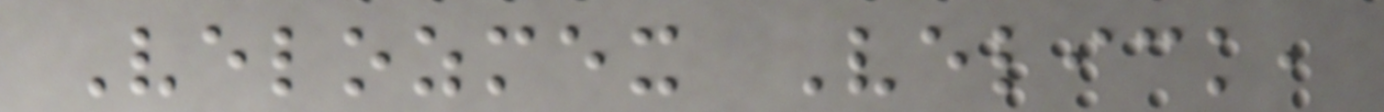Velozmex Velick,
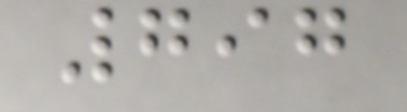797
